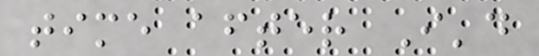time after I'd
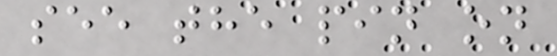see the pin on
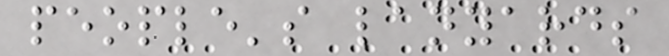people's lanyards
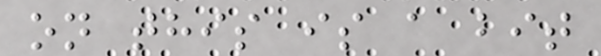on this is a bit
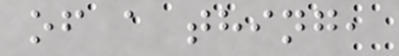of a thing,
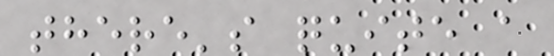there's quite a
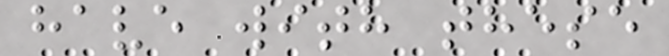have with these
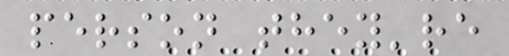person they're
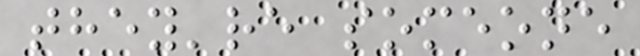they're someone
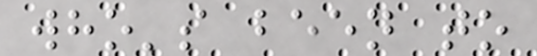who's been to
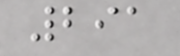291
